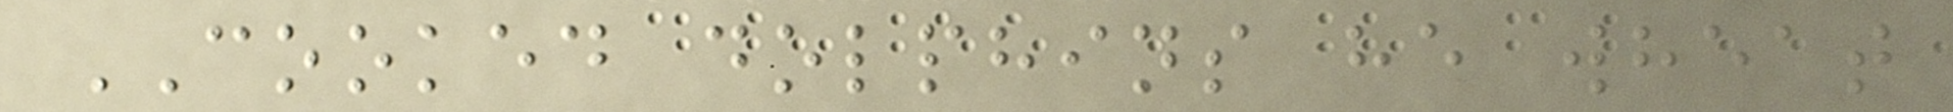COOKED dolphins he wheat
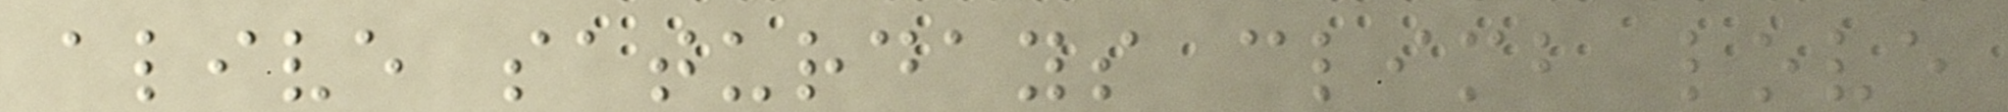alive saturdays climb love
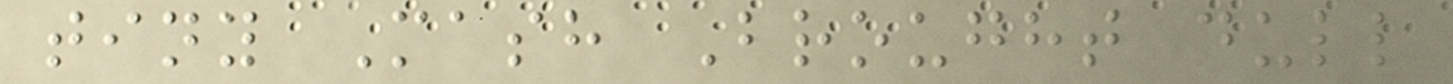tiny Mash Brought dull
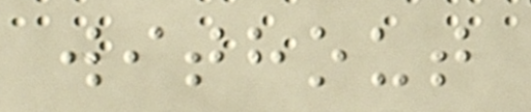without
